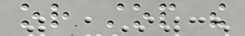or stop the
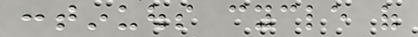continuous cycle of
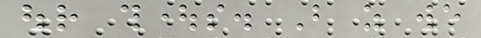our thoughts. But as we
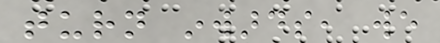turn inwards, we
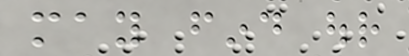may find our
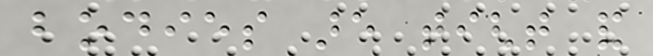bodies are tight and
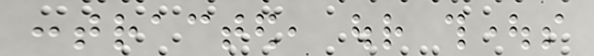contracted, our thoughts
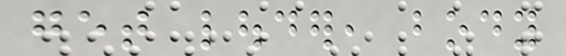get louder, body
